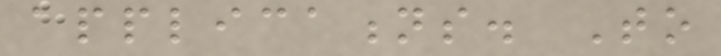applications. To
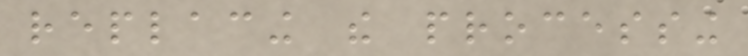replacing the processing
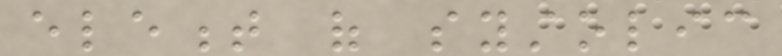element of systolic
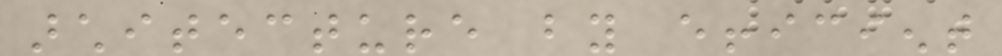architecture by efficient
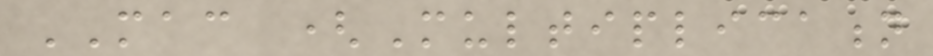MAC (Multiplication
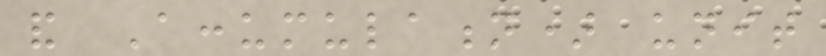and Accumulation) unit
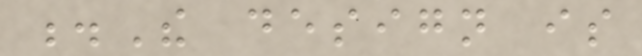.The design is
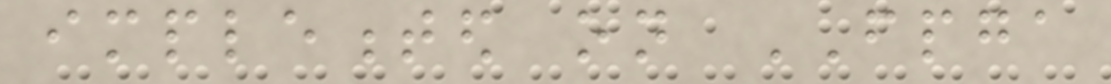implemented on FPGA
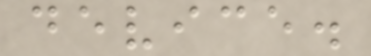device.
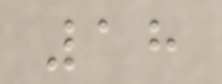18
